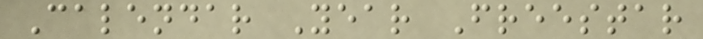Calendar Year Freestar
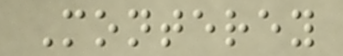Monterey
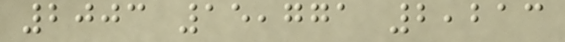2003 15,771 2,213
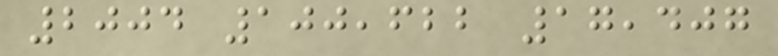2004 100,622 17,407
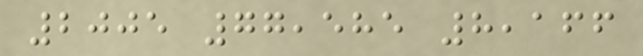2005 77,585 8,166
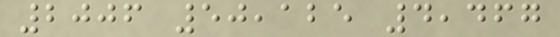2006 50,125 4,467
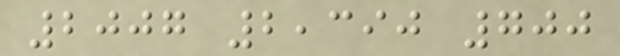2007 2,390 700
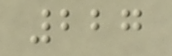227
